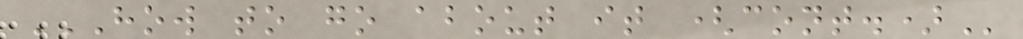HOW TO GO ABOUT IT (CONT.)
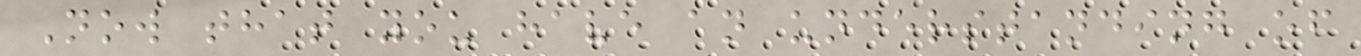Now that you have an understanding of
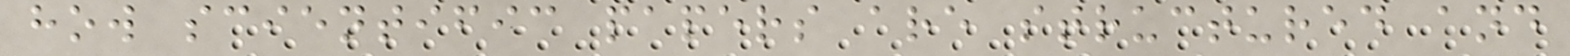how scientific papers are structured and
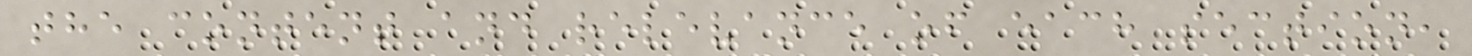the content and relevance of each section,
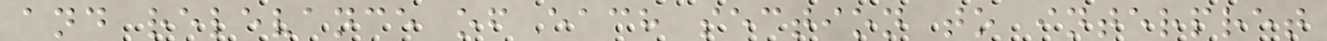and relevance of each section to interpret
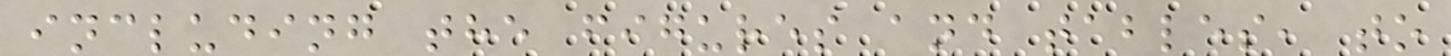including the figures and tables, to
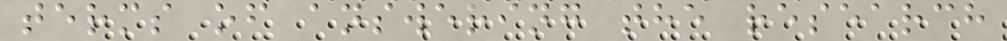terms of answering the research
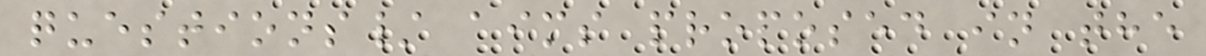questions/ aims proposed in the
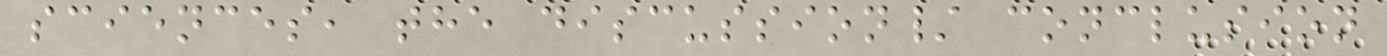sciences, the discussion/ conclusion
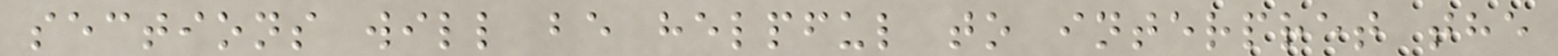sections will be helpful to interpret the
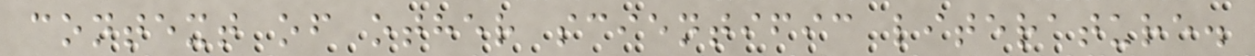context of other scientific literature.
